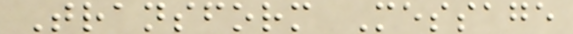Transform Message
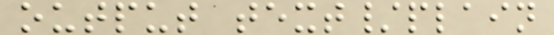output text/plain
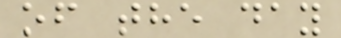of the day
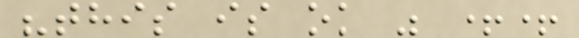"this is ok " ++
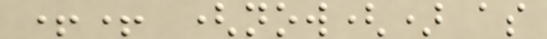++ (now() as
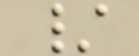/
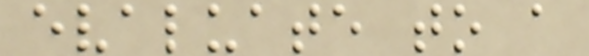evaluate to a
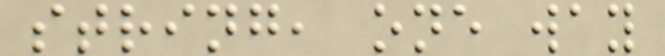string, one way
